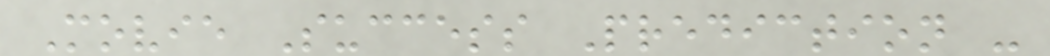Movie Success Prediction -
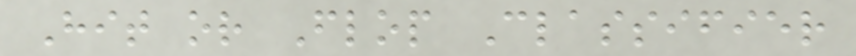Hit or Flop Classifier
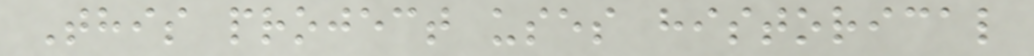This project uses historical
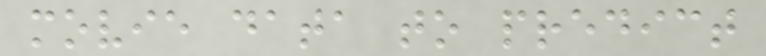movie data to predict
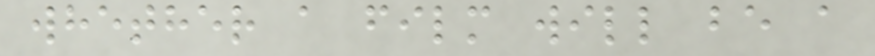whether a film will be a
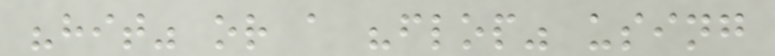"hit" or a "flop" using
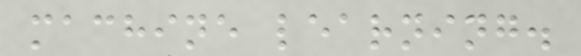machine learning.
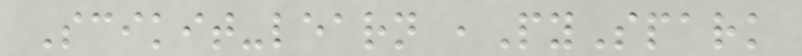Scikit-learn ,PySpark
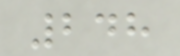248
